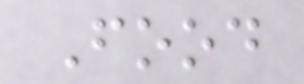Food
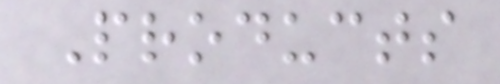Products
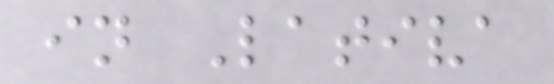in Lativa
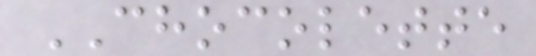CHOCOLETTE
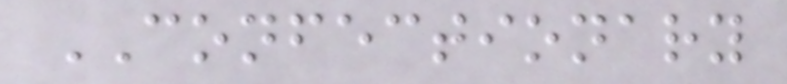CONFECTIONARY
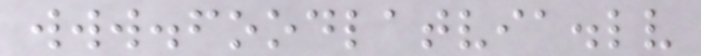www.foodlatvia.lv
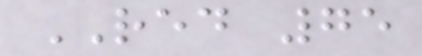RED 75
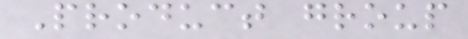Product group
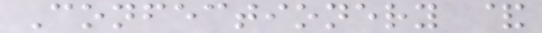Confectionery &
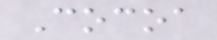Cocoa
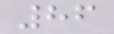86
